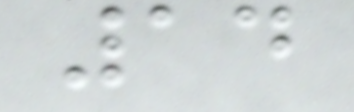14
